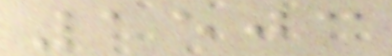1503
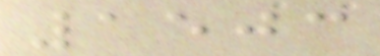1503
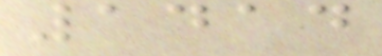1414
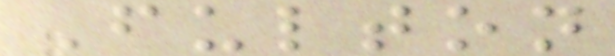Fulton
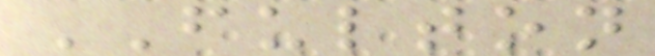FULTON
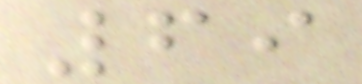69
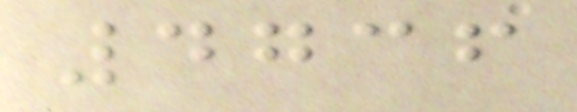4736
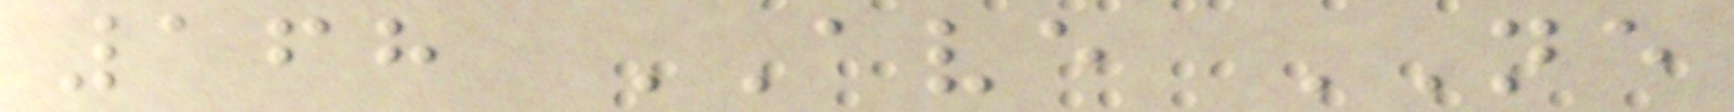168 AVE NE
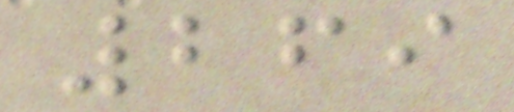269
